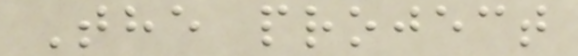The project
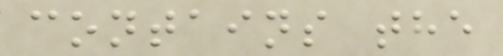contains the
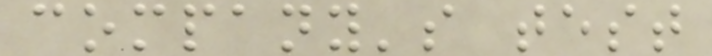company's test
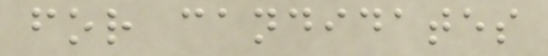for candidates
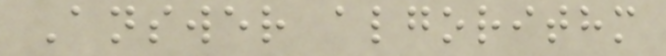Answer algorithm
